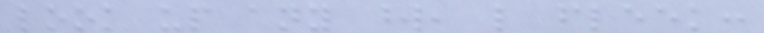look up any word, like fleek:
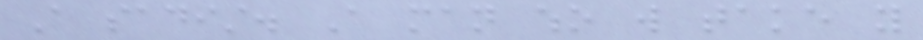A sadist. A man who will take you
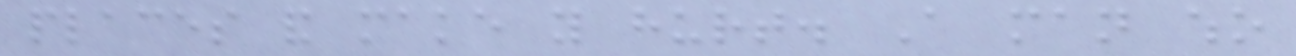places and make you hurt. A man who
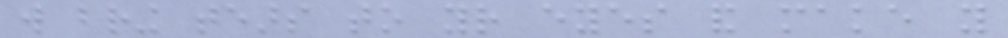will bring tears to your eyes and make you
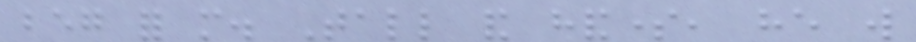beg for more. Tall and handsome, he will
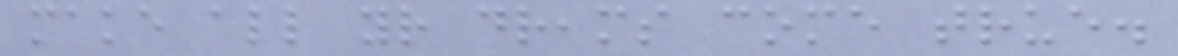make all your dreams come true.
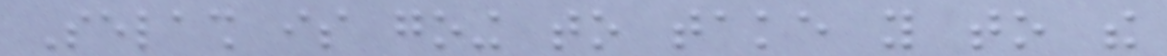Selash is going to take you to the
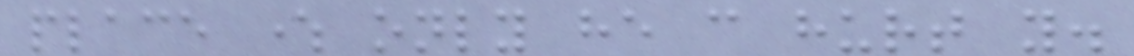place where only he can hurt you.
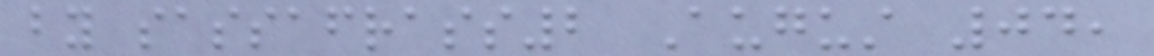by sassafrass2 August 04,
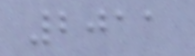2011
